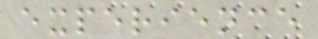experience
